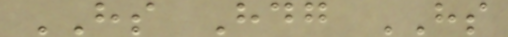HS Hdg HS
